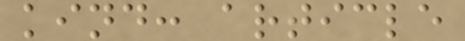kind: article
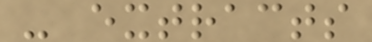- extracts
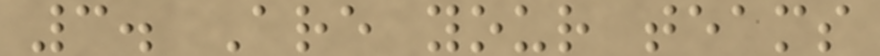3. Are your teams
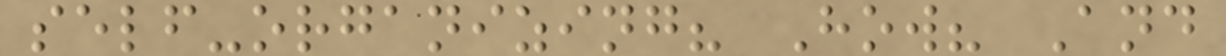self-organizing? How? And
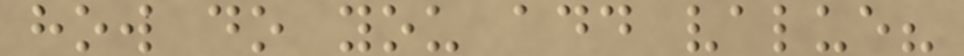how do you add value?
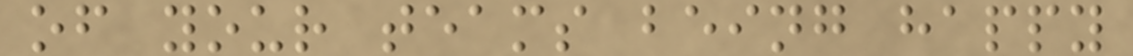of your teams being happy
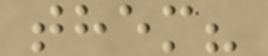them?
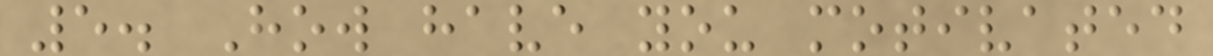5. How have you motivated
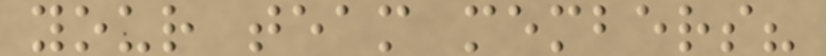your team members?
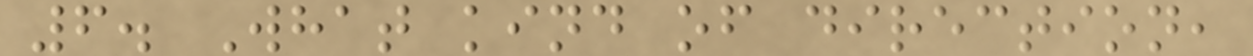6. What kind of direction,
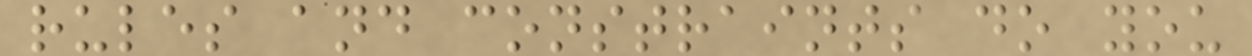rules and constraints do you
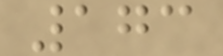173
